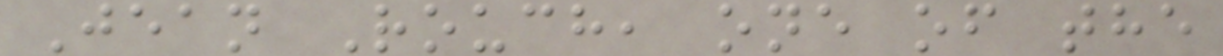Jean Rouch, one of the
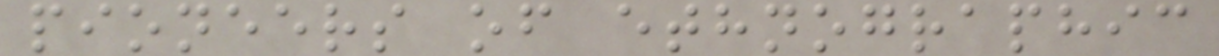pioneers of ethnographic
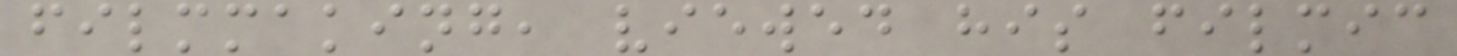filmmaking, viewed his filmic
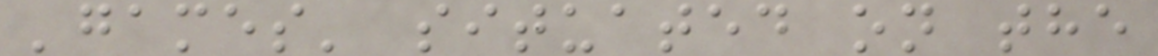'games' situated on the
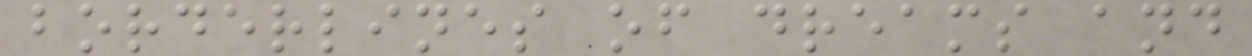borderlines of dreams and
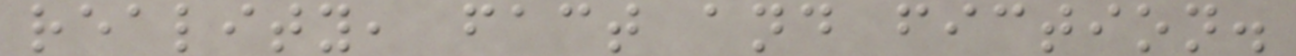reality, fact and fiction.
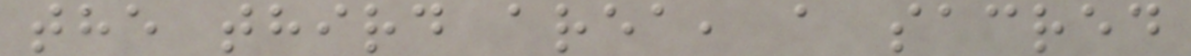the third area, a sacred
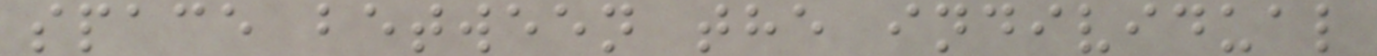space between the individual
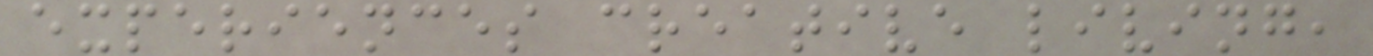experiences creative living,
